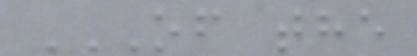OF THE
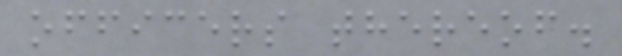officers thereof.
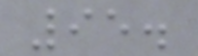95.
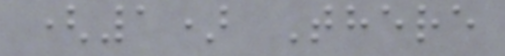(1) There
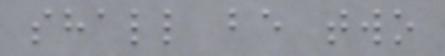shall be two
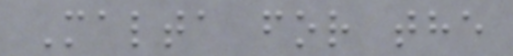Malta for the
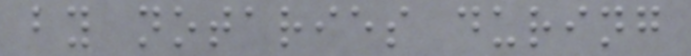by notaries during
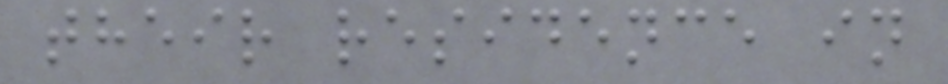their residence in
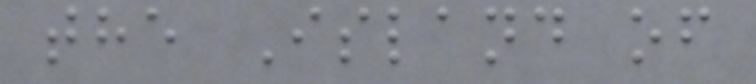the Island of
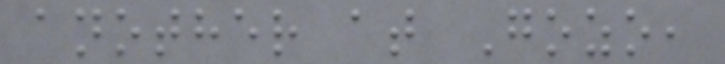another at Gozo,
